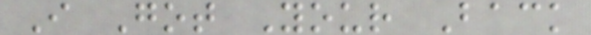I Got Your Back
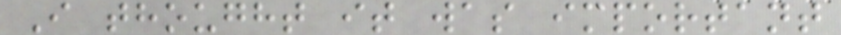I thought it was important
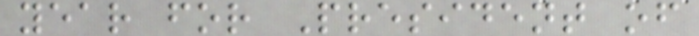year for President of
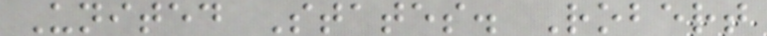United States. Robert
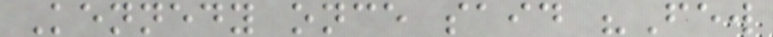Kennedy once said "Few
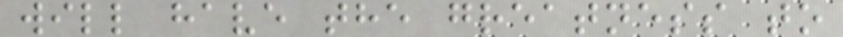will have the greatness to
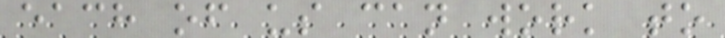each of us can work to
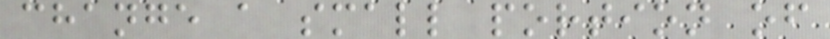change a small portion of
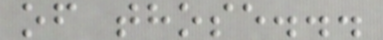of those...
